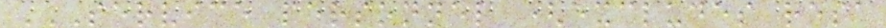SERVICE PERSONNEL (EXCLUDES RESA
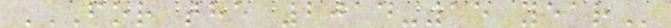FOR THE 2014-15 YEAR
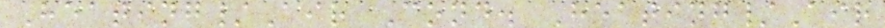Heating/Air Cond. Heating/Air
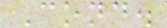Cond.
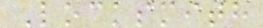Locksmith
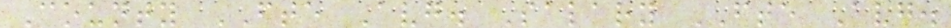County FTE Avg. Salary FTE Avg.
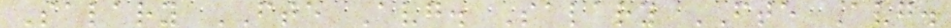Salary FTE Avg. Salary FTE Avg.
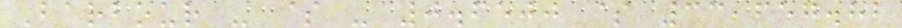Barbour - $ - 0.6500 $ 33,657.82
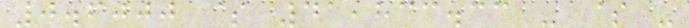0.6000 $ 41,833.33 - $ -
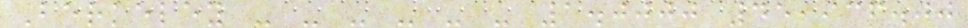Berkeley - - - - - - 1.0000 45,936.00
